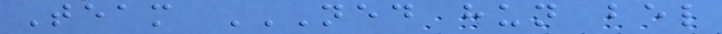Team NED HUN BEL
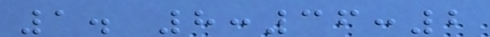1. 8:36:2
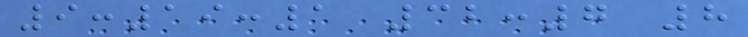9:19:1 32:7 8
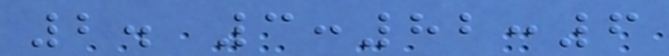2. 3:82:6
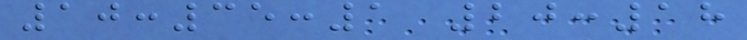10:35:1 20:18
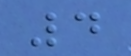4
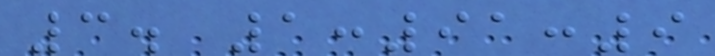3. 1:91:9
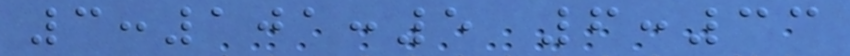3:101:5 6:33
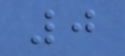0
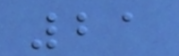21
